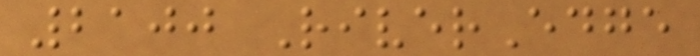2100 RiverEdge
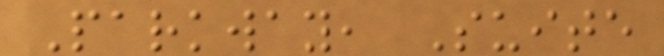Parkway, Suite
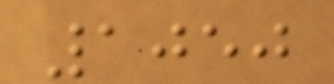1050
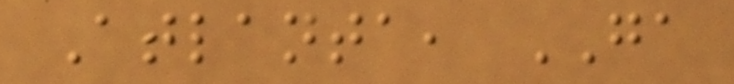Atlanta, GA
